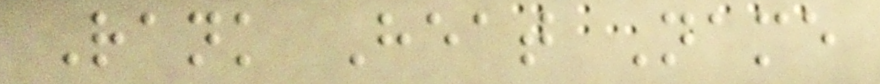Rank Heat Name
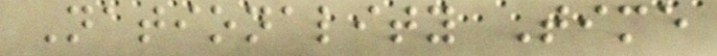Nationality Time
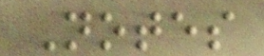Notes
